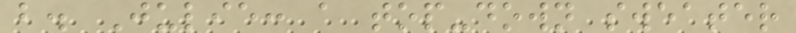b. Julie: a top-down sweater
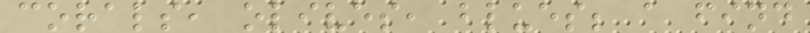corals, olives, blues; a find
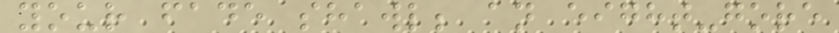your fade shawl; an eight-gore
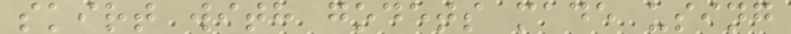skirt with godets made using
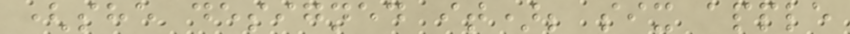(she designed it); six apple
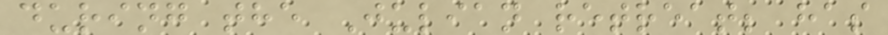during the Julian retreat; has
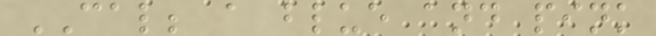CAL; a blue and pink
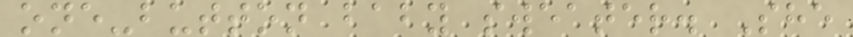one-button baby sweater. She
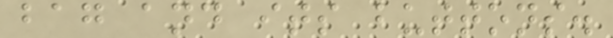bag and its buttons.
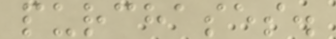purchases.
